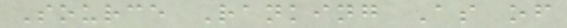Source Ranking As of
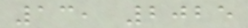13, 2025
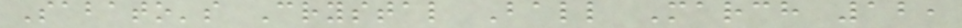Sabato's Crystal Ball March 12,
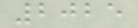2025
